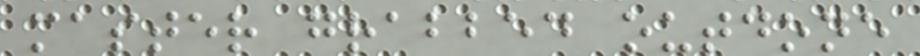master grabbed outdone
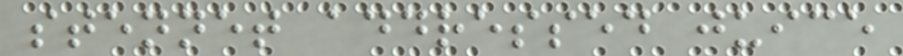stennet addressed juice
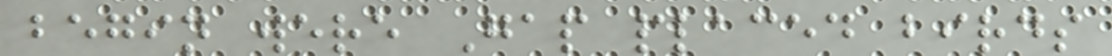begin were Gap placed birds
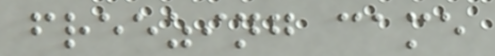freezing came
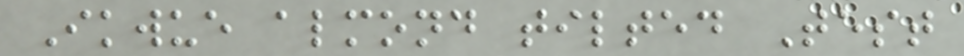Ikwue almond tilted Test
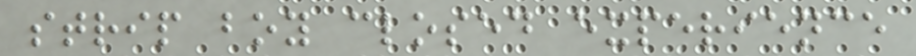strip boy closed experience
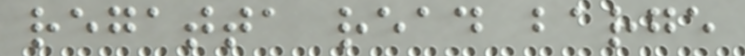regatta read barge
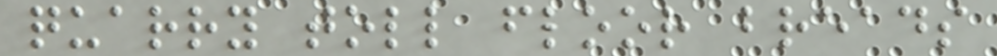quarry toll floor breads
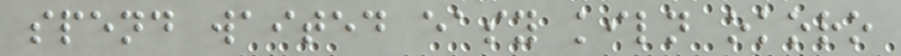spend waited easy kiln okoro
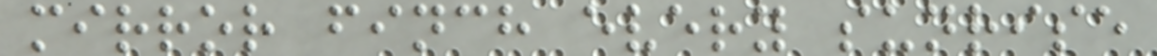mirror finch every sunrise
